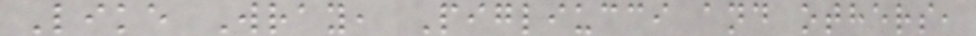Like Wray, Pigliucci and others,
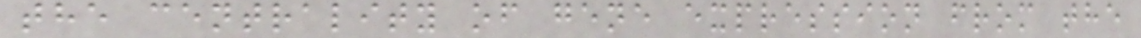the centrality of gene expression from the
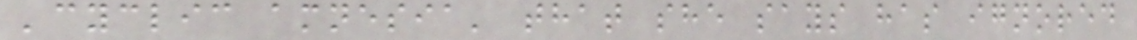'cyclic amnesia' that she says has ignored
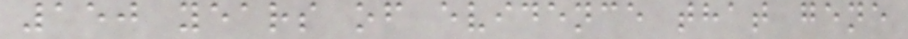150 years of evidence that gene
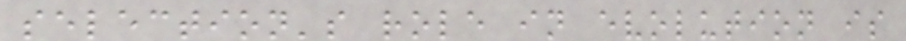selection's role in evolution is
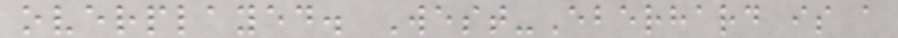overplayed. West-Eberhard is a
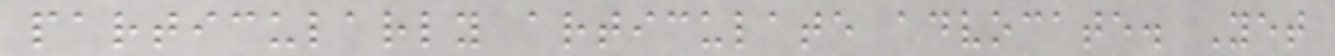particularly articulate advocate. Yet
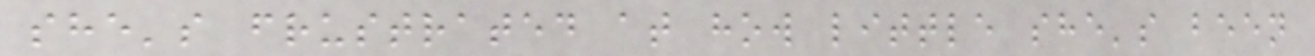she's frustrated at how little she's been
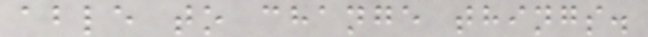able to change things.
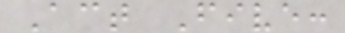Act Five:
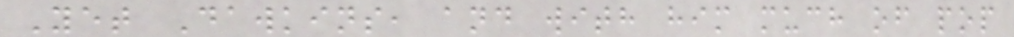Yet Dawkins, and with him much of pop
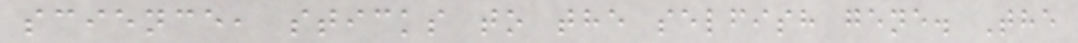science, sticks to the selfish gene. The
